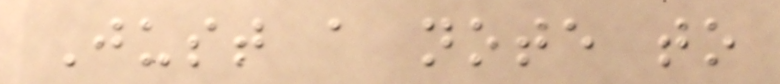Just a note to
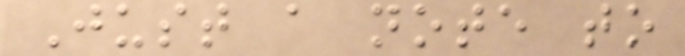Just a note to
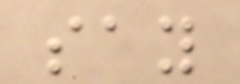say
